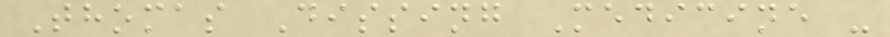Thomas Dissing Medicine -
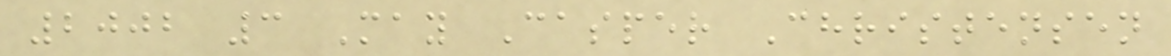2002 3 May Casper Christensen
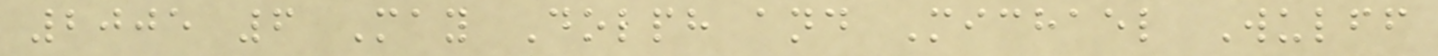2005 6 May Dolph and Michael Wulff
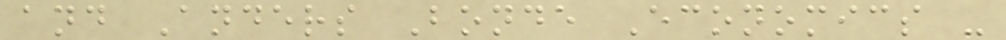and Anders Bonde Economics -
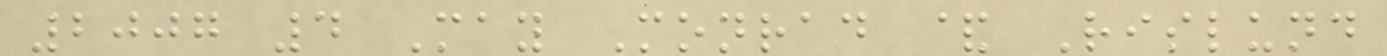2007 4 May Monrad & Rislund
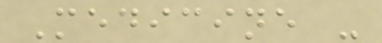Medicine -
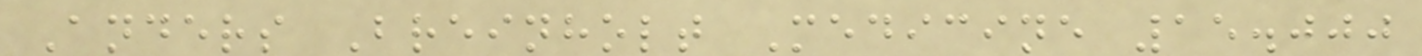Anders Breinholt Medicine 15.000
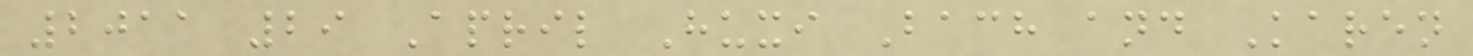2011 29 April Huxi Bach and Karen
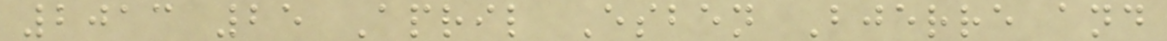2013 25 April Esben Bjerre and
